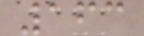163
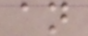an
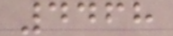4468
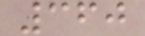360
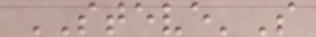STEVE'S
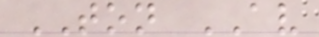TON AV
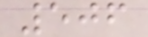506
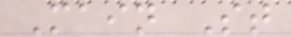Main St
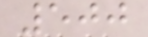500
